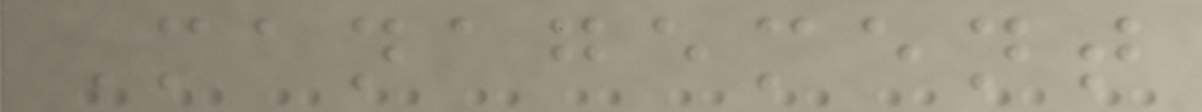Management
